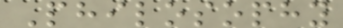Philosophy
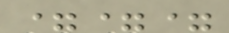===
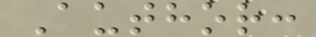Author:
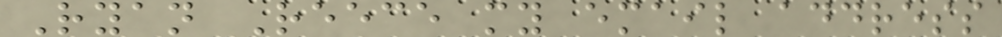Ryan Reece my email address
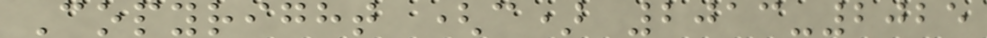Copyright (c) 2013-2025
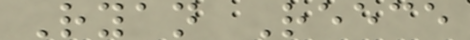Ryan Reece
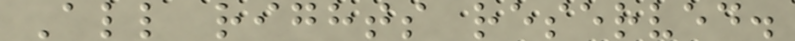All rights reserved.
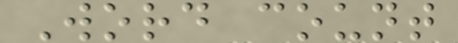Word count
